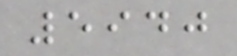5940
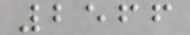2566
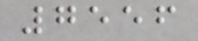7556
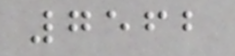7562
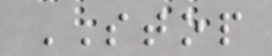STOP
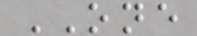ONE
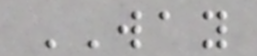WAY
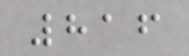816
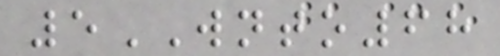5WNTO68
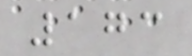173
